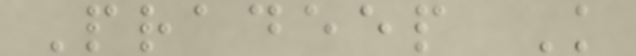Pradeep K
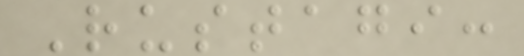Rustagi:
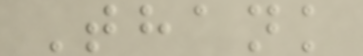Thank
